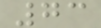73
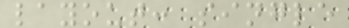layout: single
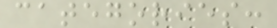categories:
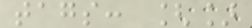tags: []
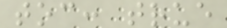toc: true
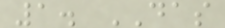1. DAS
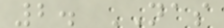2. NAS
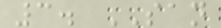3. SAN
